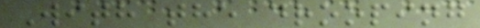With the drooping
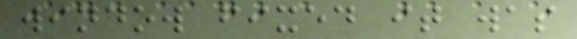window fixed it was
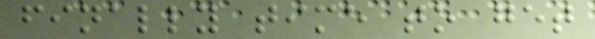finally time to get
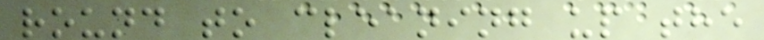round to cleaning up the
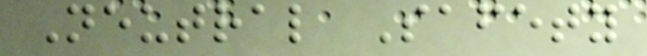Neutral Safety
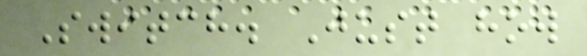Switch. Just how
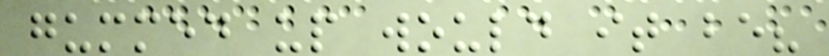gummed up would it be?
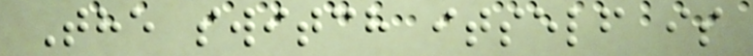The switch itself is
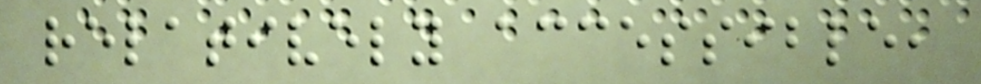relatively accessible,
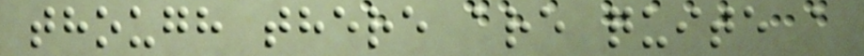though there are quite a
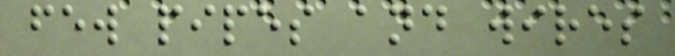few pipes and wires
